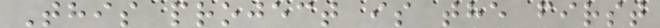This project is the first
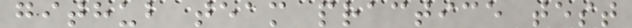github team practice test
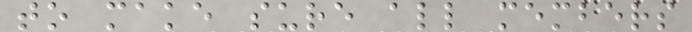to make sure all members
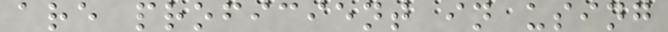are proficient in using
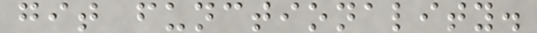git functionality.
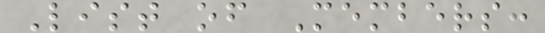List of Members:
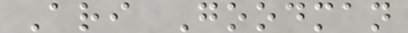Ari Goodman
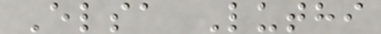Elsa Luthi
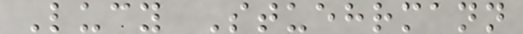Lucy Stuehrmann
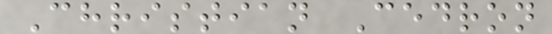Christian Cedron
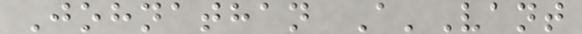Johnathan A'Vant
